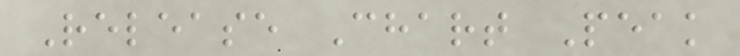Release Chart Peak
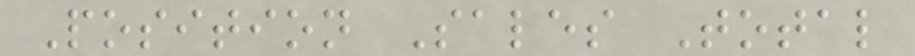Position Sales Total
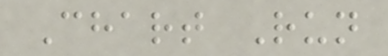Chart Run
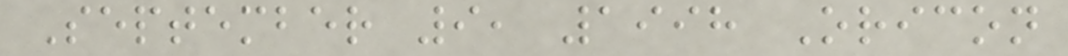September 9, 1998 Oricon
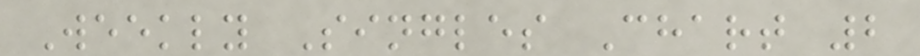Weekly Singles Chart 2
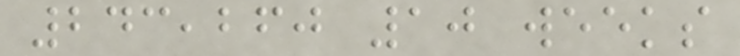243,260 10 weeks
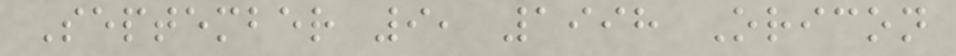September 9, 1998 Oricon
